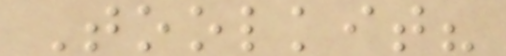Toolkit?
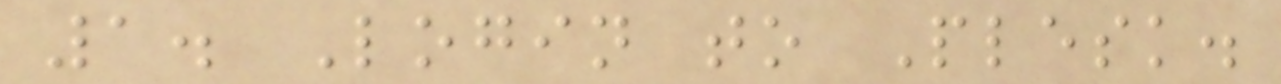1. Login to Plesk.
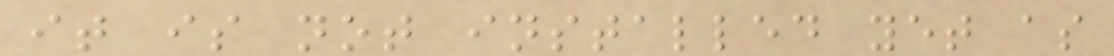it is not installed yet as
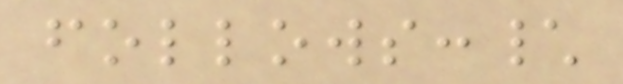follows:\
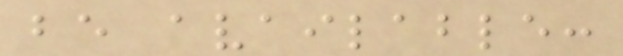be available:
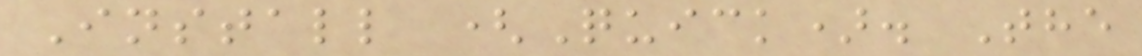Install (Quick). The
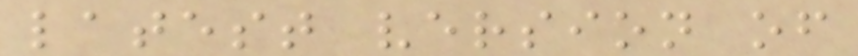latest version of
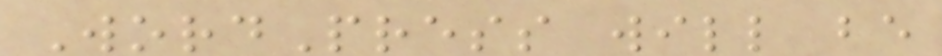WordPress will be
